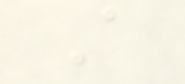A
